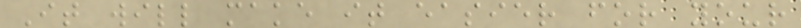It will make it easier for your
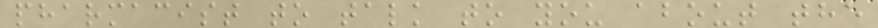pharmacist to talk to you about the
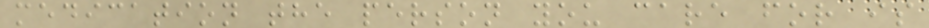medication the person you care for is
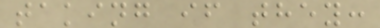taking if they:
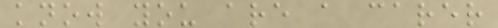know you are a carer
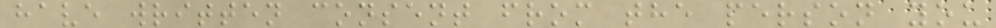have written consent from the person you
